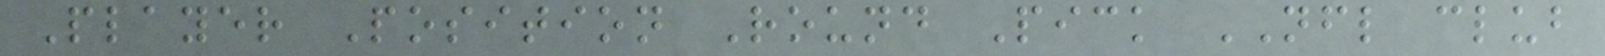Player Position Round Pick NFL club
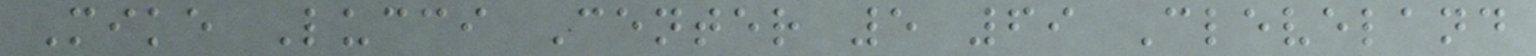Mike Lucci Center 5 69 Cleveland
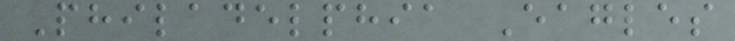Philadelphia Eagles
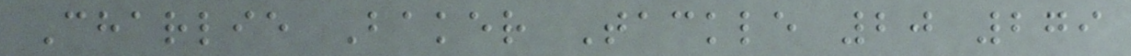Charlie Baker Tackle 20 279
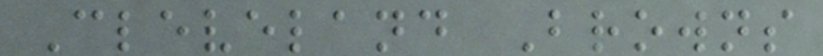Cleveland Browns
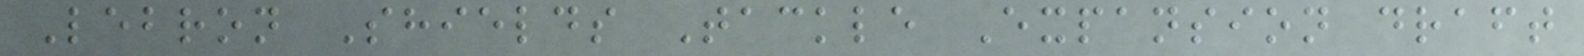Lebron Shields Tackle Expansion draft
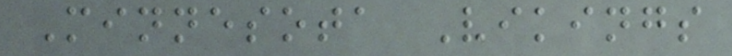Minnesota Vikings
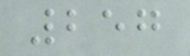257
